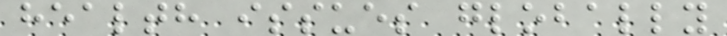health issues globally
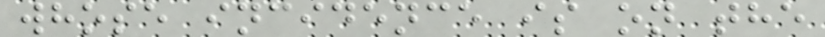whose incidence is on the
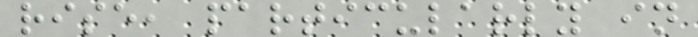rise, particularly in
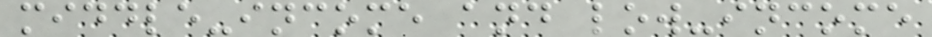middle-income and low-income
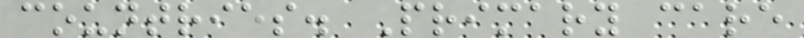countries. Primary care
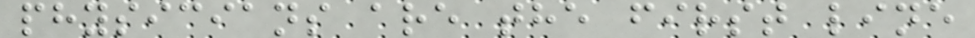physicians are the first line
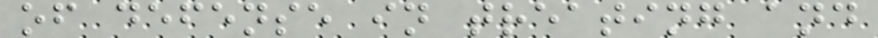of defense in treating and
